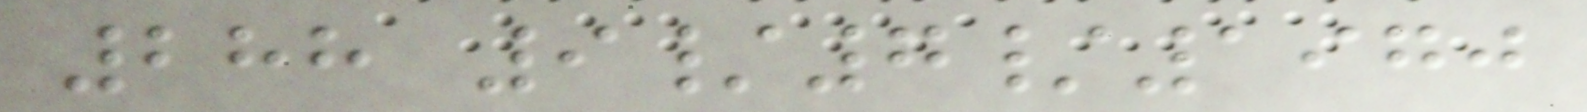288 9/7/1970
